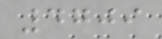4709
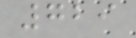729
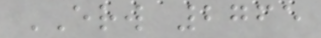ERW 2765
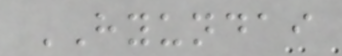HYUNDAI
